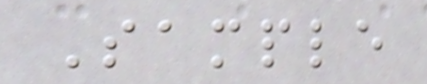Sample
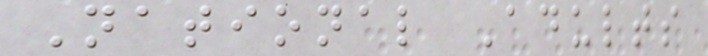National Adults
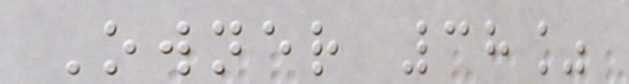Owner 38%
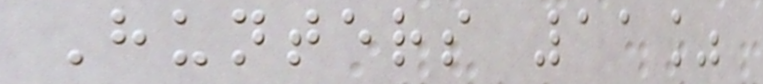Hunters 11%
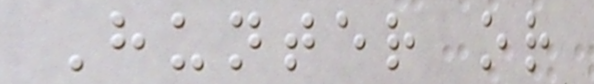Hunter or
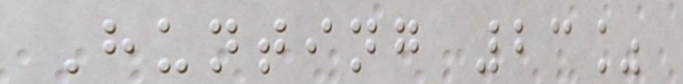Hunting 23%
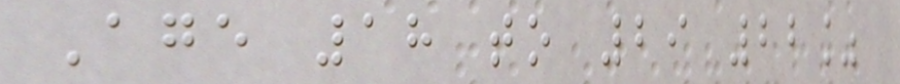Age 18 to 29 22%
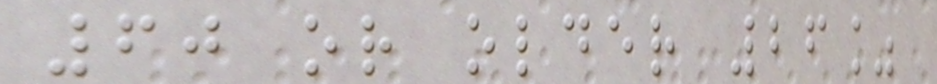60 or older 26%
